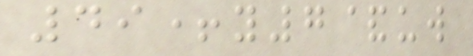49+y7&uw
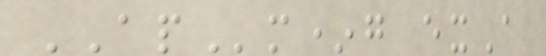APm*g exA
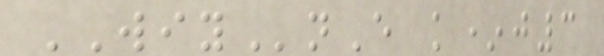WIYnE k*j3
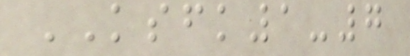KSFK1-7
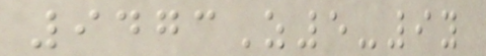9473Z5-9y
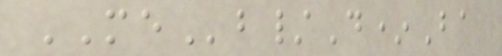MEb/D*Ba
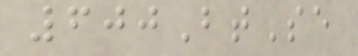600BtSe
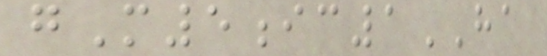gM5ic1HA
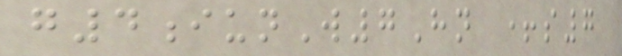g4iunW7Hn +s7
